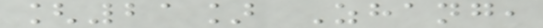[21] Zhang,
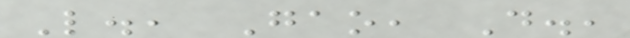L., Gao, D.,
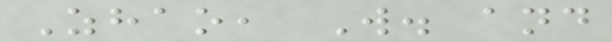Zhao, W. and
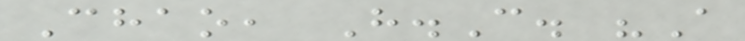Chao, H.C. "A
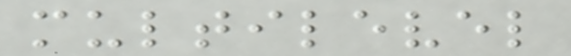multilevel
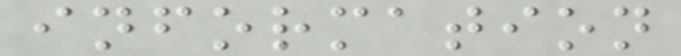information
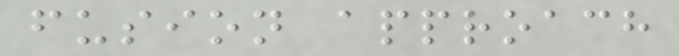fusion approach
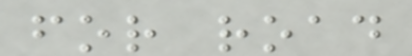for road
